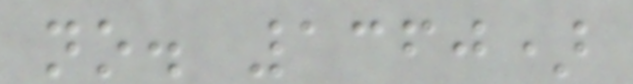no. 1360)
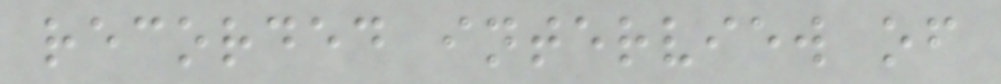recorded interview of
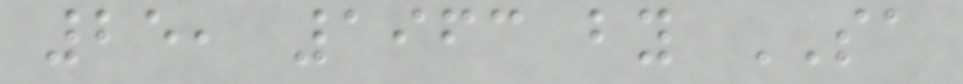25, 1963 by SA
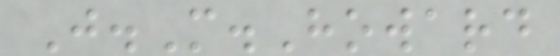J.M.Howard
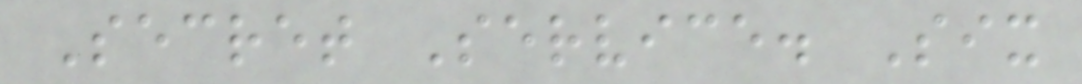Secret Service. Six
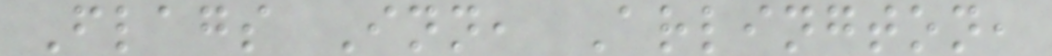Flags Inn, Arlington,
